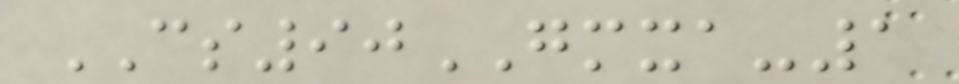CS90GMXA-1
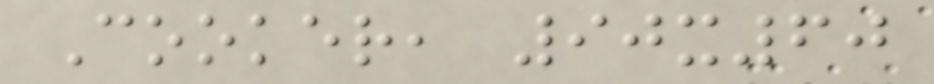Cooker, 90x60
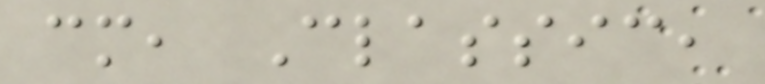cm, Classic,
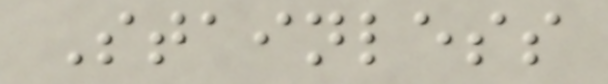Stainless
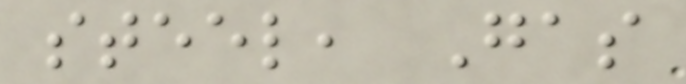steel, Gas
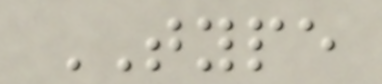TYPE
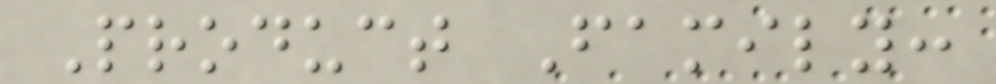Product Family:
